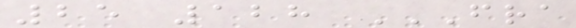25 128 FRA
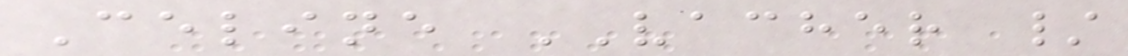Celine VACHER /
